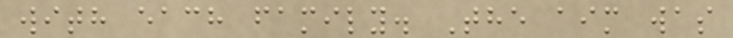with each family. The aim was
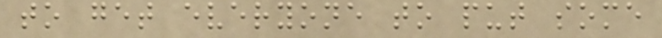to get everyone to put some
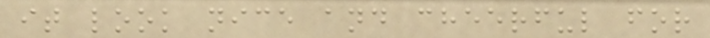it look nice and cheerful for
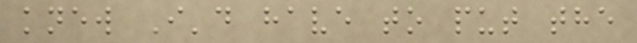knew I'd have to put the
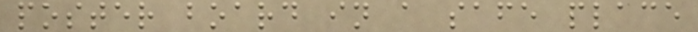poster board in a safe place
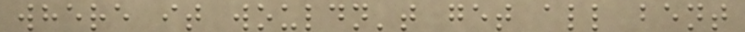where it wouldn't get all bent
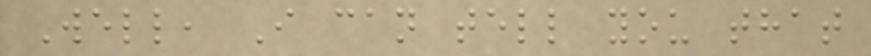Well, I can tell you that
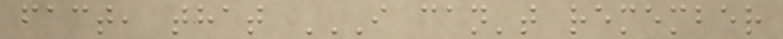fact, that I CAN'T REMEMBER
